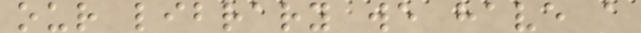our library we have a
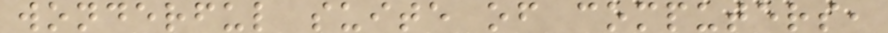wonderful suite of computers,
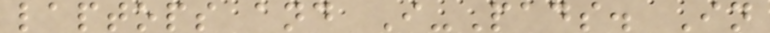laptops and I-Pads. In
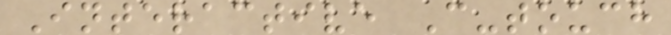Interactive C-touch
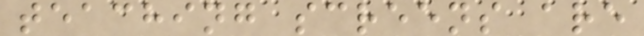teaching screens are
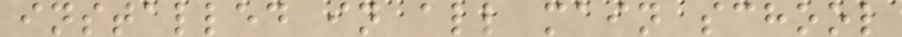installed in all main school
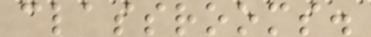classrooms.
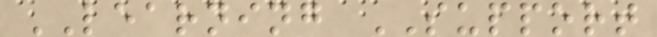LEARNING SUPPORT
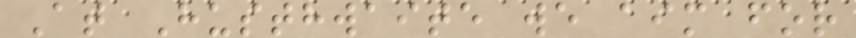At Husthwaite we aim for
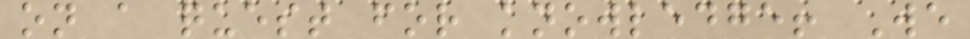on a quest for knowledge! We
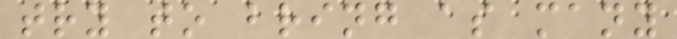try to bring as many
